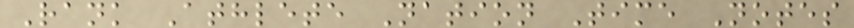Rank Athlete Nation Time Notes
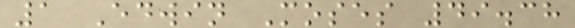1 Edwin Moses 49.38
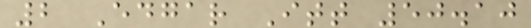2 Edgar Itt 50.10
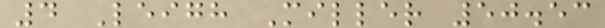4 Leigh Miller 50.53
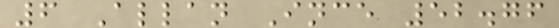6 Allan Ince 52.76
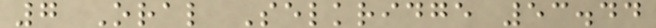7 Oral Selkridge 53.44
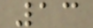13
